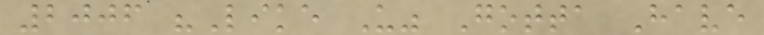2006 "Like U" Gotta Have
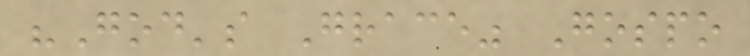"God's Grace" Gospo
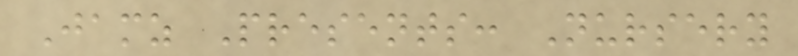Jamz Presents: Nursery
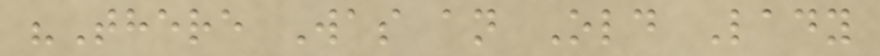"There Was an Old Lady
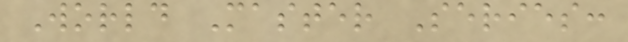World Master Series:
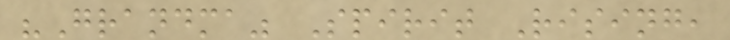"Grandma" Spirit Rising,
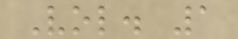Vol. 1
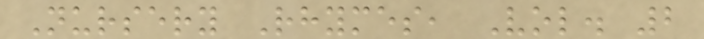Nursery Rhymes, Vol. 2
